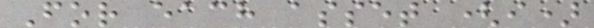For each asset (i)
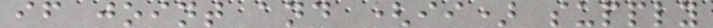if joint and (ii) supply
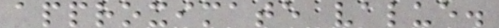approximate value.
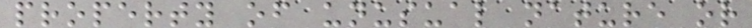property of unusual nature or
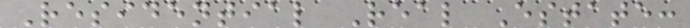Residential Real Estate:
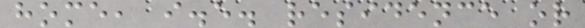home, i.e. residence or
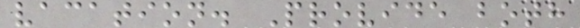vacation. Provide both
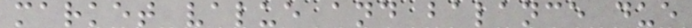market value and balance due
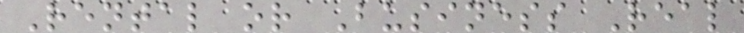Rental or Business Real
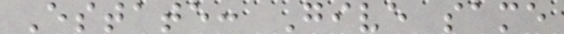Estate: Give same
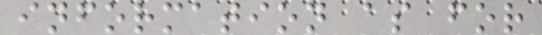information as for
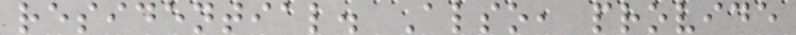residential. Also, provide
